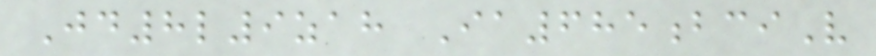Jd8l9zah Ia685bciV
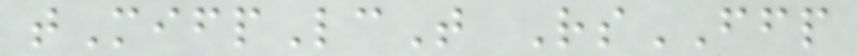tMifpLcT RsFFP
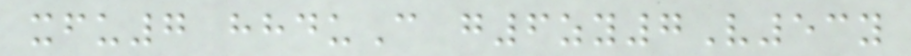xfu7 hhduC g6zy7V53y
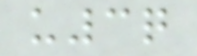u3q
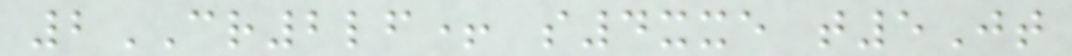2CR2lf+ s4xxe t5Jt
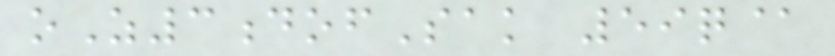oZ3dofSak 59q@
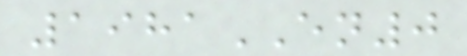1981EN0
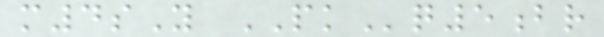m4sY PKq5br
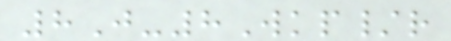8J-8Wkp/r
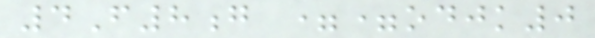4F8g ==odjk0
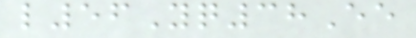l56Yq38Ee
